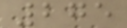275
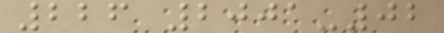226 2001-02
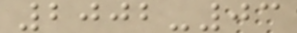2002-03
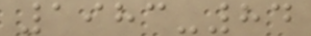1983-84
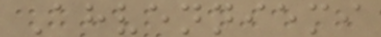Ahvenniemi
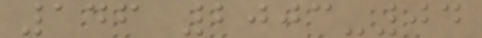146 2003-04
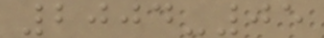2004-05
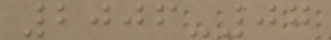2006-07
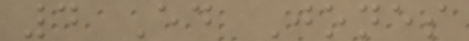4 Ed Jones
